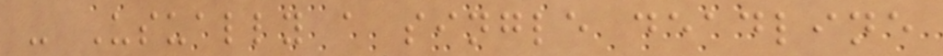- Usually a single deadline
